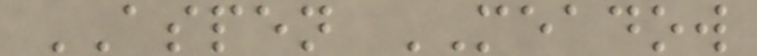ASPEN MEADOW
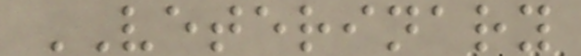VETERINARY
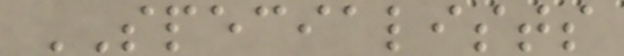SPECIALISTS
